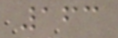163
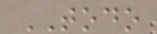TODO
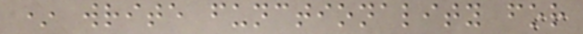* write functionality for
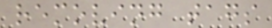removing tags
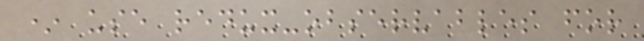* use redux-observables for
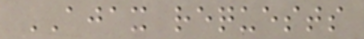AJAX requests
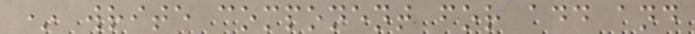* write component for add and
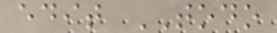edit TODO
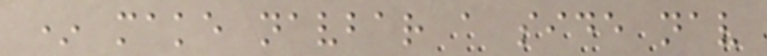* make navbar a side nav
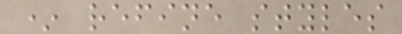* refine styles
